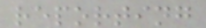reporting
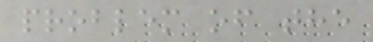problem of the
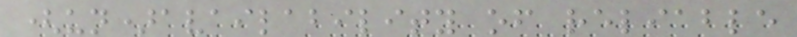(un)availability of reliable
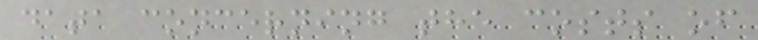data concerning the costs of
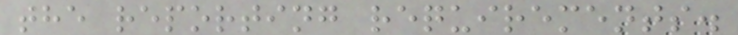the reporting requirements.
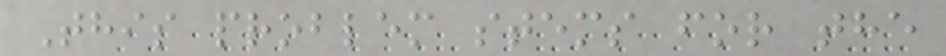This problem stems for the
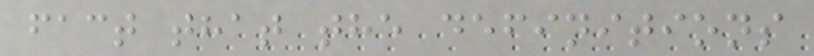fact that the definitions
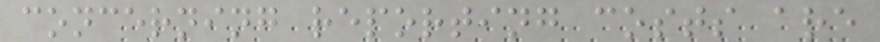concerning reporting costs are
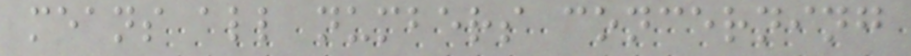means all numbers concerning
